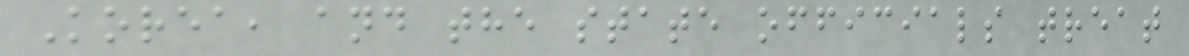Korea, and the state officials treat
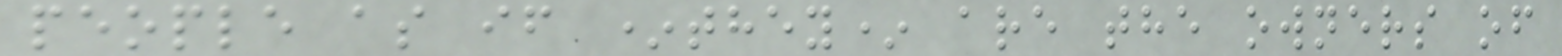people as if *they* are the owners of
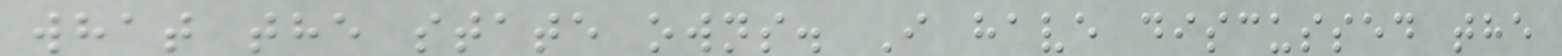what the state owns. I have discussed the
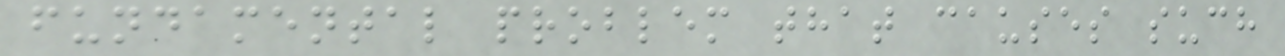fundamental problem that causes such
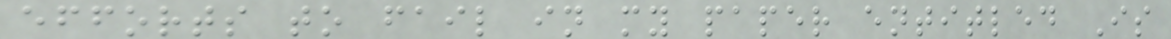efforts to fail in my paper entitled Is
